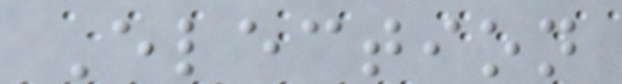Election
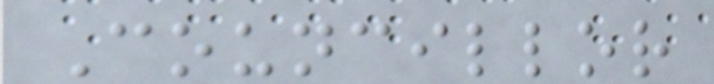Councillor
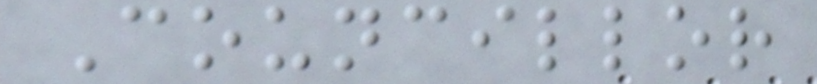Councillor
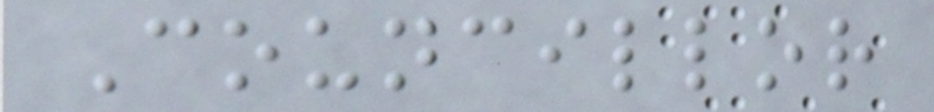Councillor
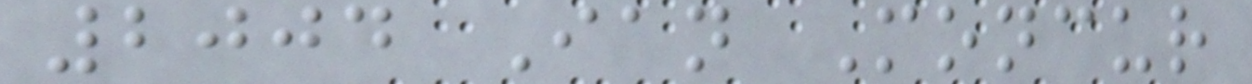2004 Ian Moncur
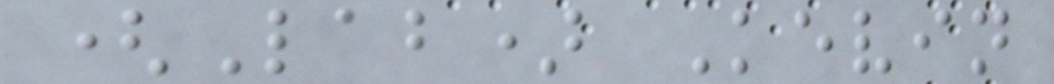(Lab) Kevin
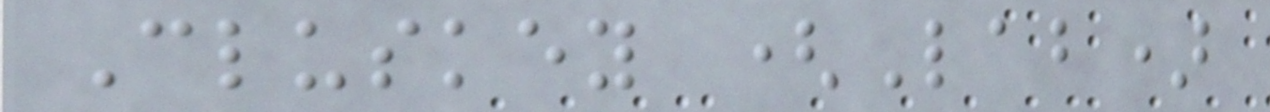Cluskey (Lab)
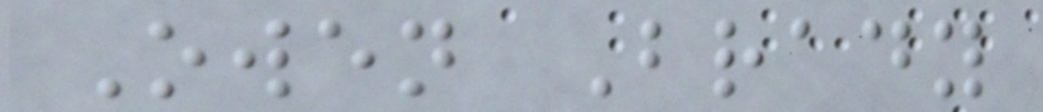Owen Brady
